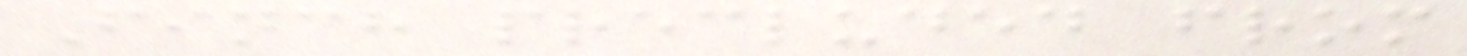Finch precluded from
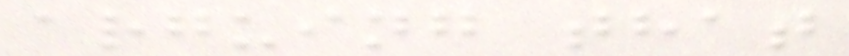arguing that
